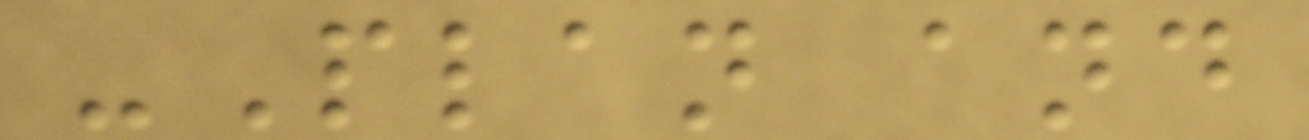-Plan and
